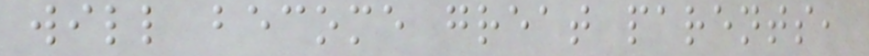will become great parents,
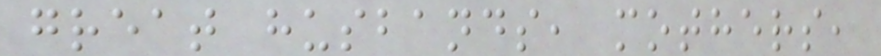great husbands, mothers,
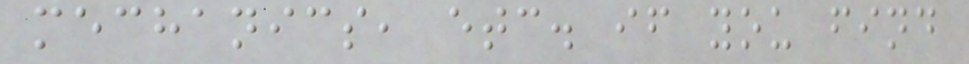mechanics, etc. if you find
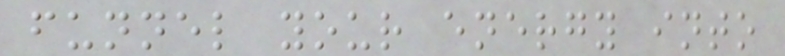funnel your energy into
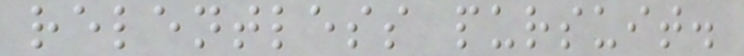relentless pursuit.
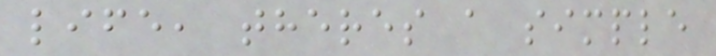life, theres a simple
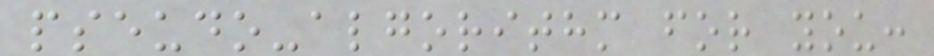pseudo-algorithm for you:
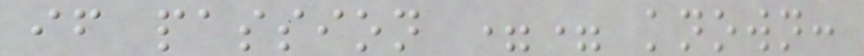if passion == known:
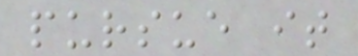pursue it
